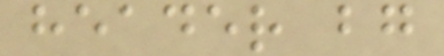header bg
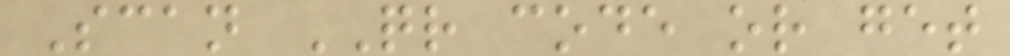Scan QR code or get
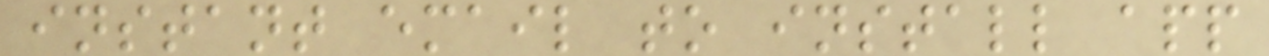instant email to install app
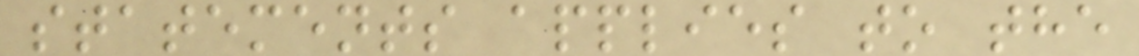statements applies to the
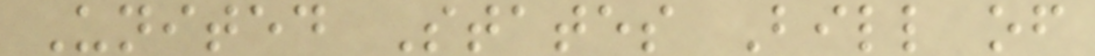United States Bill of
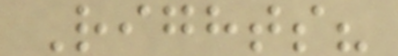Rights?
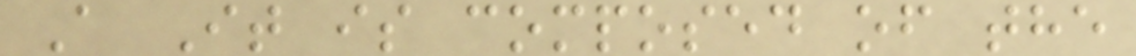A It is composed of the
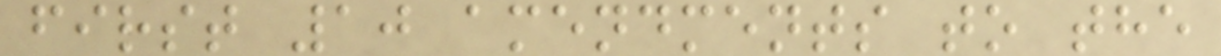first 10 amendments to the
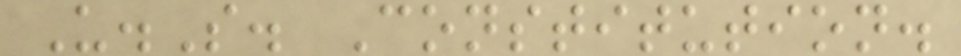U.S. Constitution.
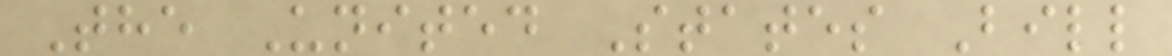The United States Bill
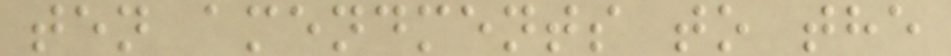ten amendments to the
